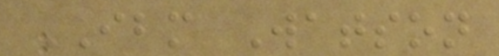IBM Watson
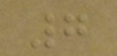7
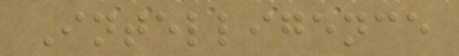Intelligence
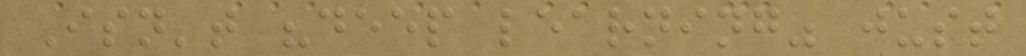Isn't "deep learning" just
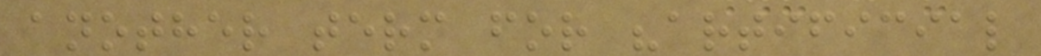another term for "artificial
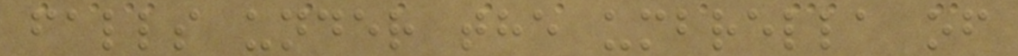falls under the umbrella of
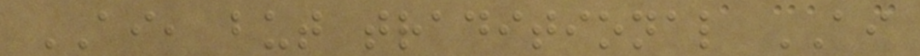AI, but traditional AI
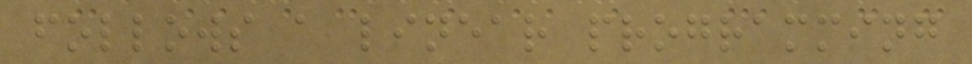follows a linear programming
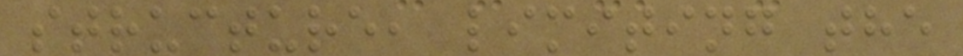structure, limiting the
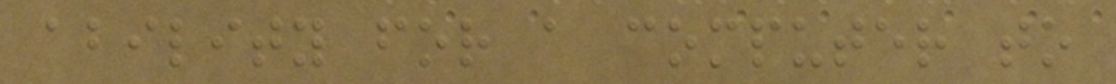ability for a computer to
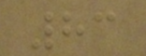83
